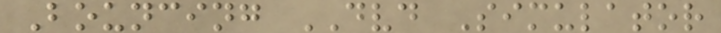Bouncing DVD Simulator
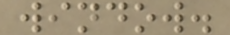window.
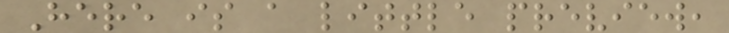Here is a little preview,
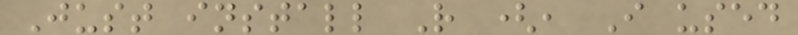Just install R (, I used
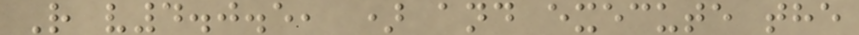R v4.0.5, ) and execute the
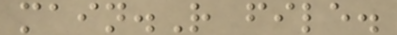main.R file.
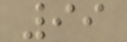99
